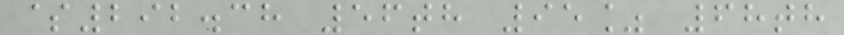$292.38 56th 95% 68th
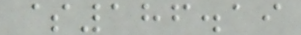$186.19
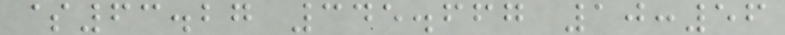$63.27 345.667 10:56
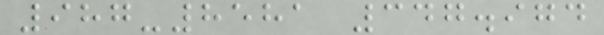987-8581 347.974
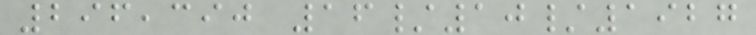296,390 16/10/1927
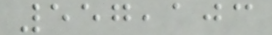557,103
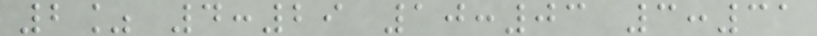2% 4:29 10:03 3:31
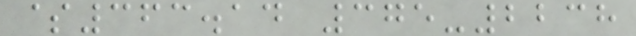$363.14 375-2238
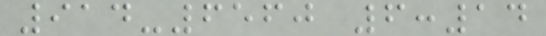914-6560 6:14
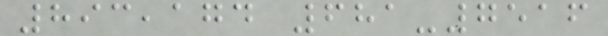893,174 681-7516
